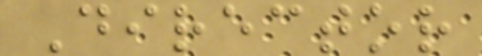Director
